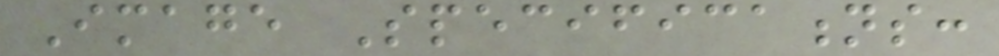Image Specifications:
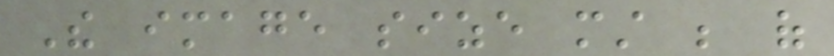The image size must be of
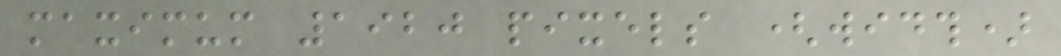maximum 1920 pixels (width)
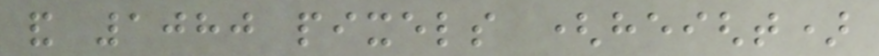and 1080 pixels (height)
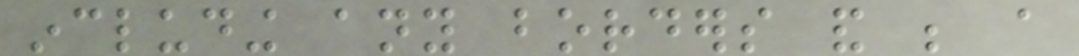including any borders and be a
